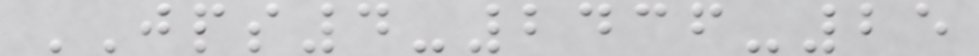JPS4-2436-25
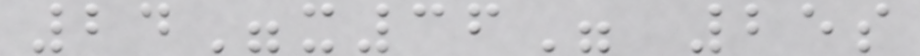24"x36" 25s
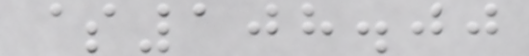$108.00
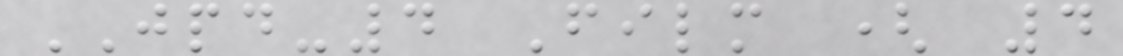JPD-4 Film ( 4
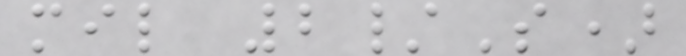mil 2/S)
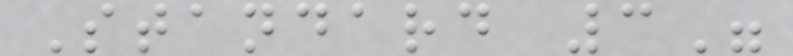Standard 3"
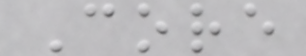Core
